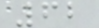62
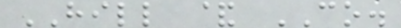HILL & CO.
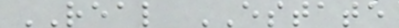REAL ESTATE
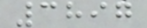3897
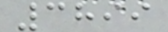3899
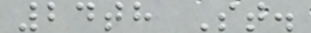24th St.
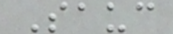Sauc
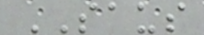SAUS
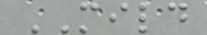MILD
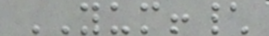YUM!\
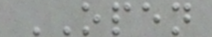OPEN
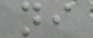ni
